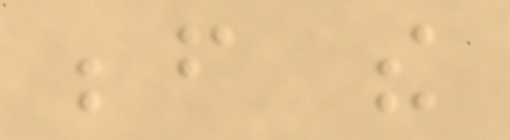before the
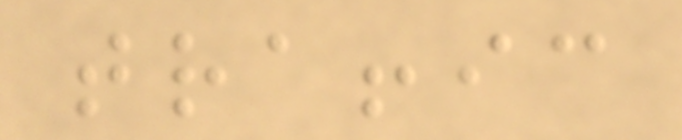traffic
